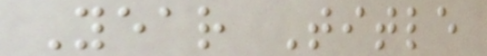Year Title
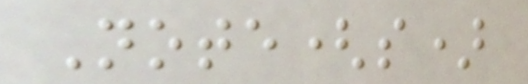Note(s)
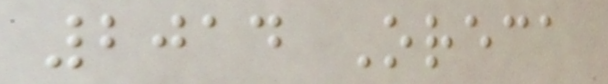2014 Oreca
